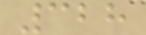328
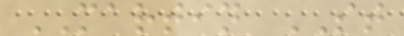MARTIN ST
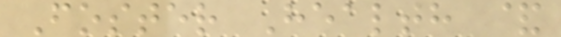Foster Health &
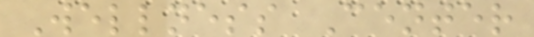Wellness Center
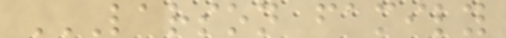LARSON FAMILY
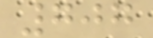707
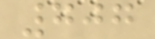707
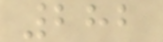282
